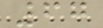67
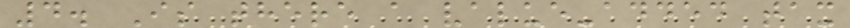4. Is there a value-added tax
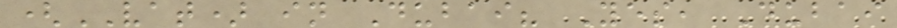(VAT) in Dubai? Yes, Dubai
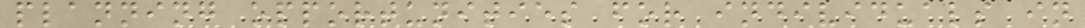planning opportunities for individuals in
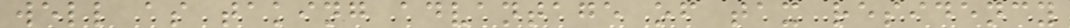well as taking advantage of tax residency
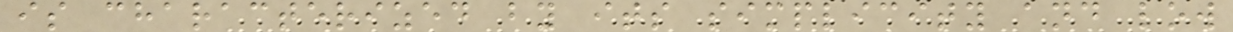is characterized by its simplicity and low
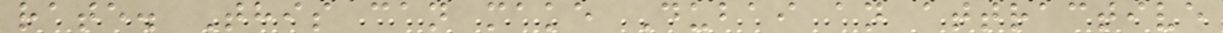rate. This can make Dubai an attractive
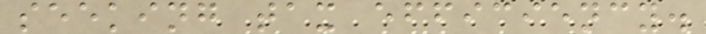seeking tax efficiency.
